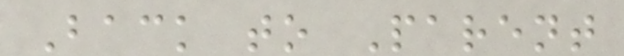Back to Parent
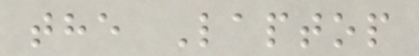the Laptop
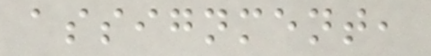assignment,
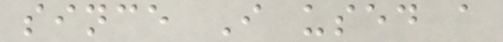since I used a
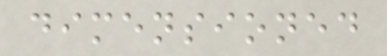dimensioned
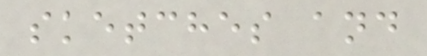sketches and
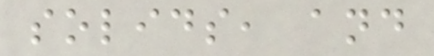solids, and
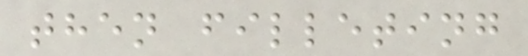then filleting
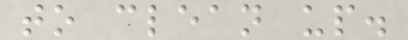to clean up.
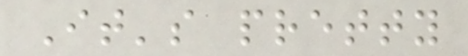It's pretty
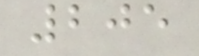205
